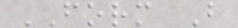FORM B
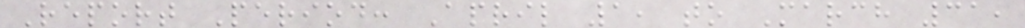Report Period: April 1, to March 31,
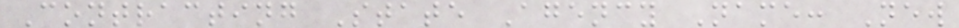Contracting State Agency Name: New
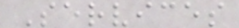Services
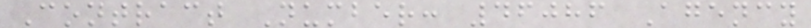Contract Number: 46086 Agency
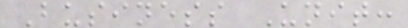Business Unit:
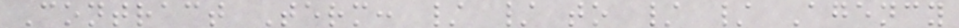Contract Term: / / to / / Agency
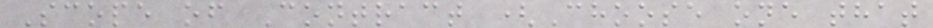Scope of Contract (Choose one that
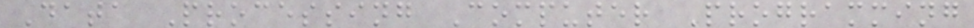Data Processing Computer Programming
